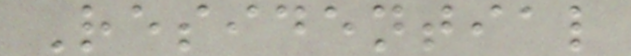Residential
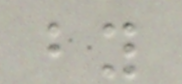by
